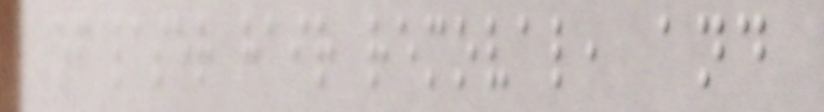of laser hair removal, and
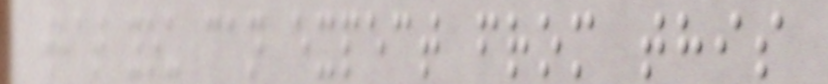what you can expect from this
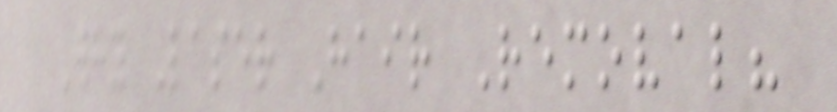Why Laser Hair Removal?
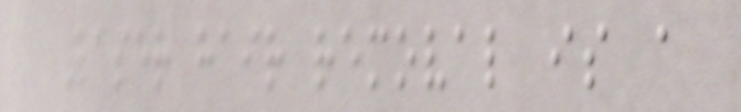Laser hair removal is a
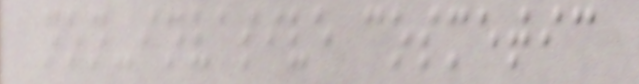non-invasive cosmetic
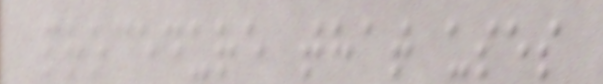procedure that uses
